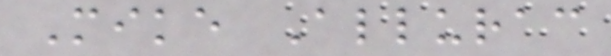Mike Allurac
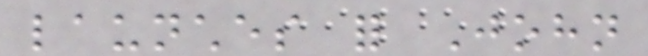launches for John
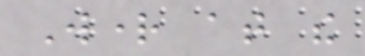Wright at the
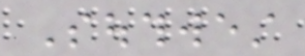Southwest
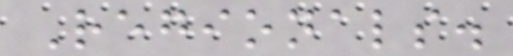Regionals.
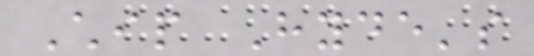Chip Hyde's
